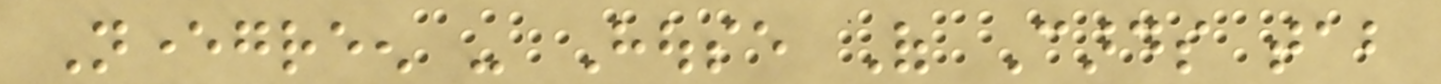Nevergreen - House Of Cards tab
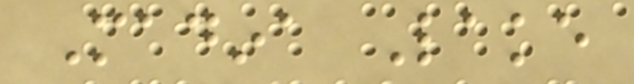Madina Lake
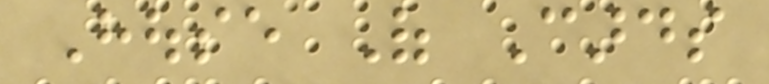House Of Cards
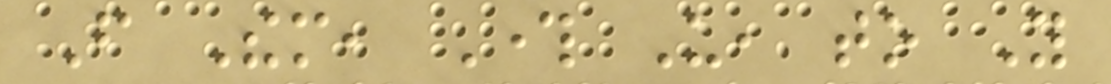From Them, Through Us, to You
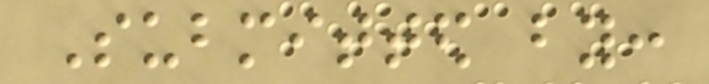Submitted by:
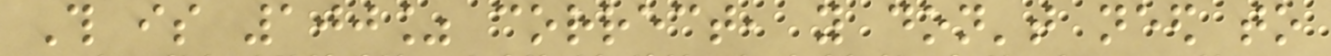This is 100% correct, you don't need to
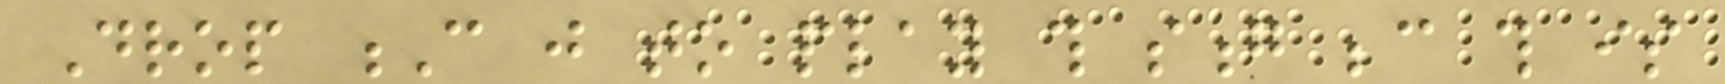Drop C just to play this song because this is
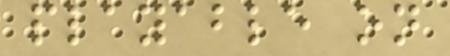playable on
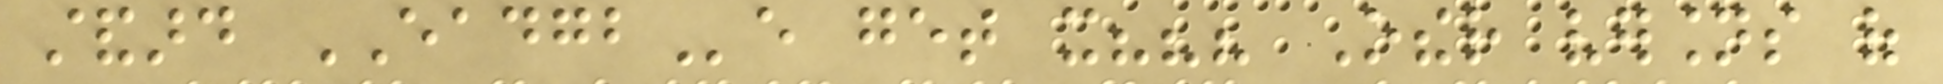standard EADGBe get it??? Other versions of
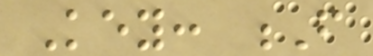Key: F
